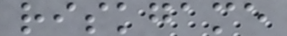riskgame
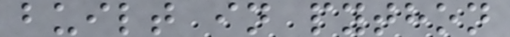built in python
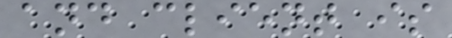and client is
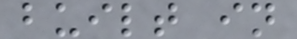built in
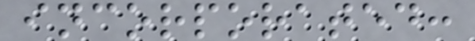incorporated:
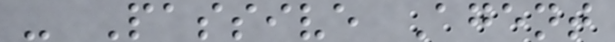- Passive Agent
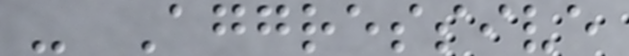- Aggressive
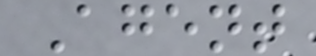Agent
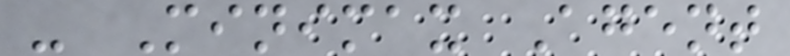- Minimax Agent
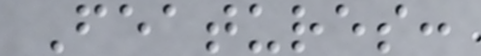Features:
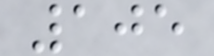105
